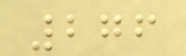276
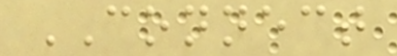CONNECT
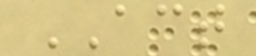ACT
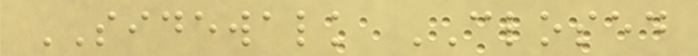SIDEWALK CLOSED
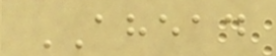AHEAD
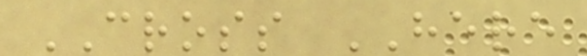CROSS HERE
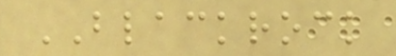BLACKROCK
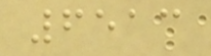6513
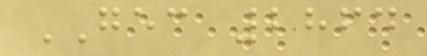GEC 2864
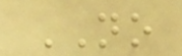NO
